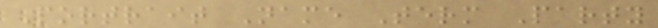Portrait Name Term Party
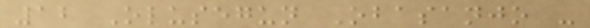12 Olusegun Obasanjo -
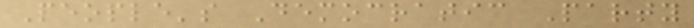People's Democratic Party
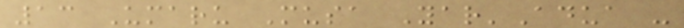13 Umaru Musa Yar'Adua -
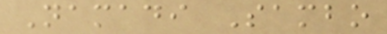Namadi Sambo
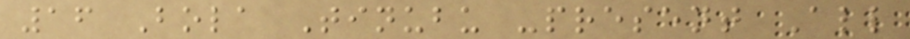16 Bola Tinubu -present All
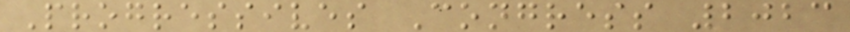Progressives Congress 2023
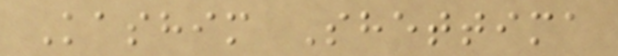Kashim Shettima
